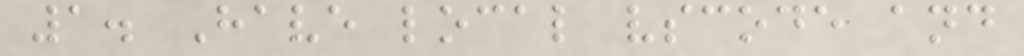1. Have local vscode and
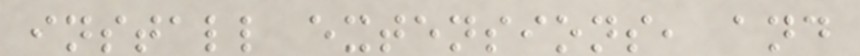install extensions, and
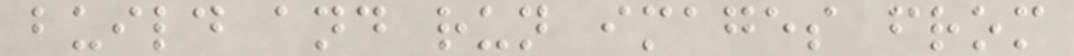build and run images from
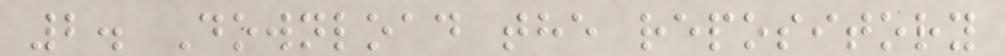2. Download the repository
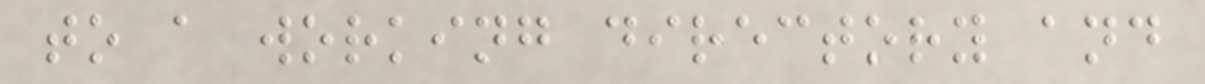to a working directory and
